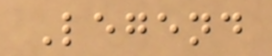Legend
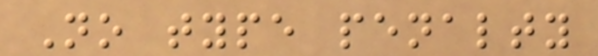No type penalty
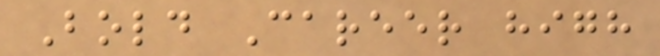Bold Career high
